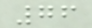76
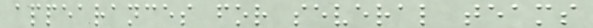appearances for several teams
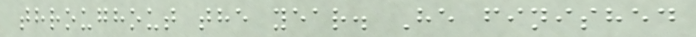throughout the year. He finished
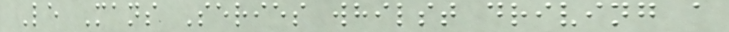Le Mans Series whilst driving a
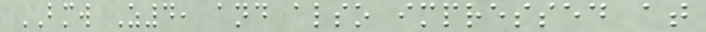BMW Z4, and also impressed at
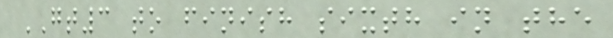GT3 to finish sixth in the
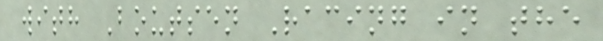with Boutsen Racing in the
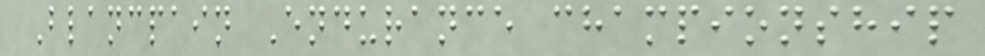Blancpain Endurance championship
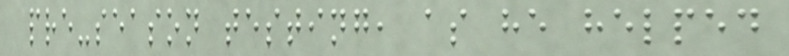pre-season testing, as he helped
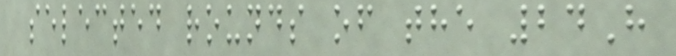selected rounds of the 24H
